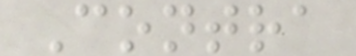Contra
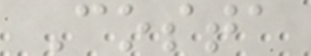Costa
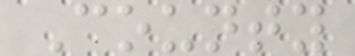County
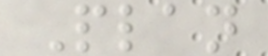Plan
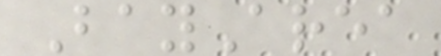BayArea
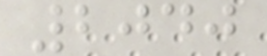2040
